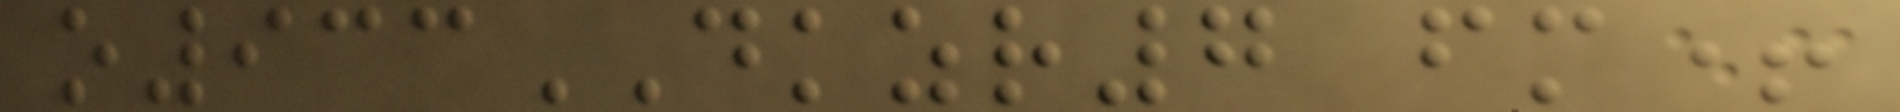o933DKZR7 fm+
